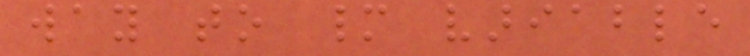way to many variable
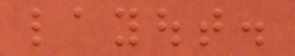layout.
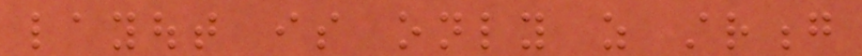layout is only as strong
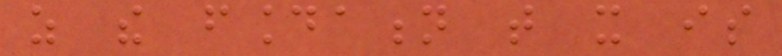as the foundation that it is
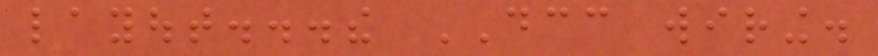layout...the DCC wiring.
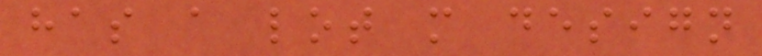has a lot more design
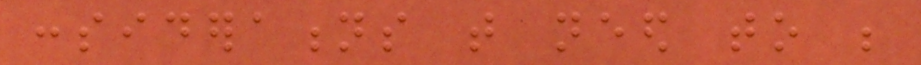considerations that need to be
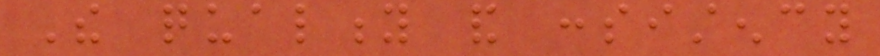The quality and consistency
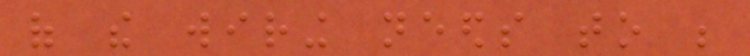of the wiring needs to be
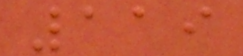119
